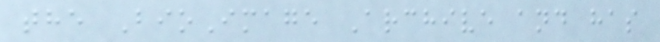the BioImage Archive and has
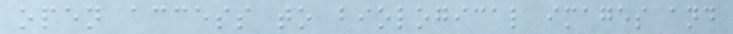open access to biological images and
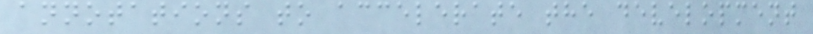annotations to accelerate the development
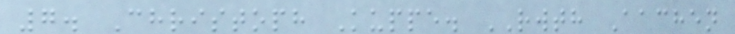7. Christoph Kuppe. RWTH Aachen
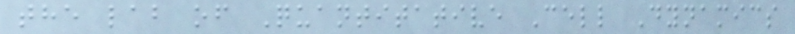the lab of Quantitative Cell Dynamics
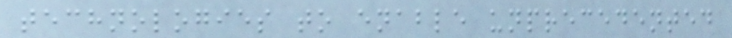technologies to enable unprecedented
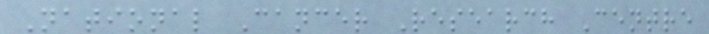National Cancer Research Centre
